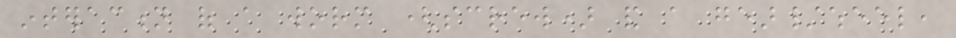interaction of a worm (screw) and a gear/wheel,
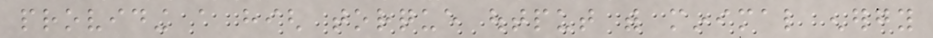providing a high torque output with minimal energy
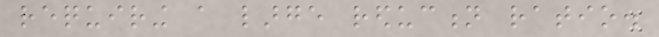requiring a large reduction ratio.
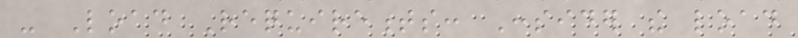- Load Requirements: Consider the load
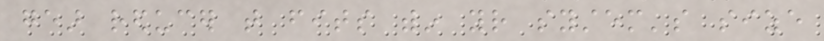gear reducer that fits within your system's size
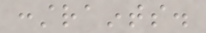constraints.
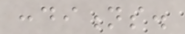conditions.
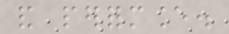and performance.
